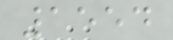1554
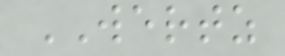WERTZ
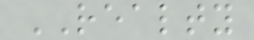REALTY
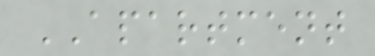APARTMENT
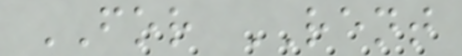FOR RENT
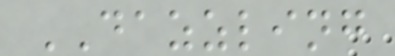DAZZLING
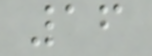16
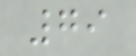79
